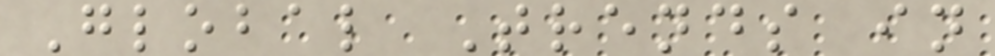Global Trends in
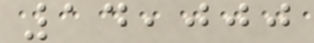14,000
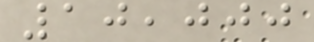10,000
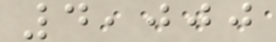4,000
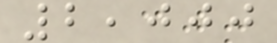2,000
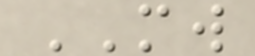MW
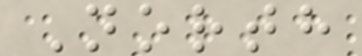North
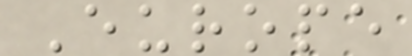Europe
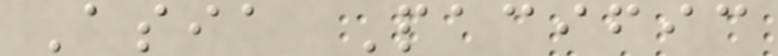Asia Pacific
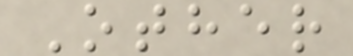Other
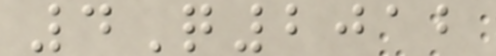4Q2012
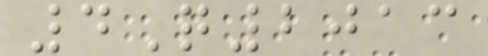4Q2013
